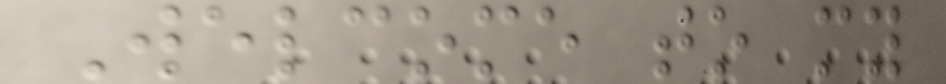Welcome to my
